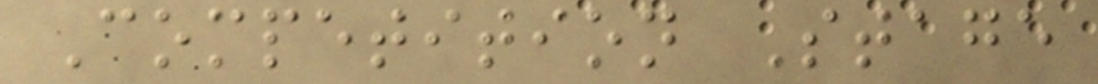Competition Stage
